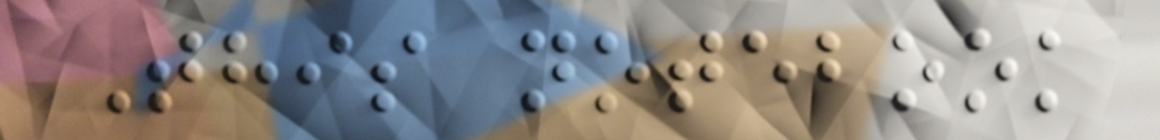This notebook
